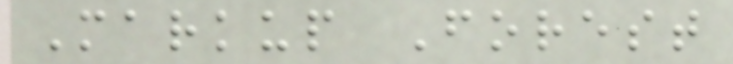Markup Forest
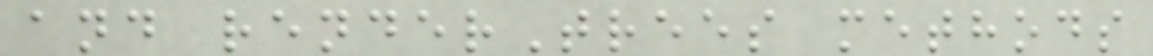and renderTrees methods
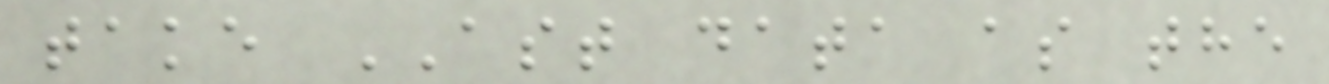take AST data as the
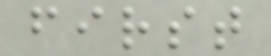first
